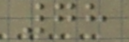78
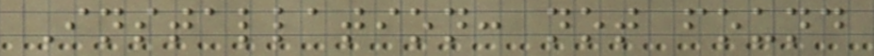Installation: not found
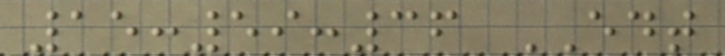15:59:36 EDT
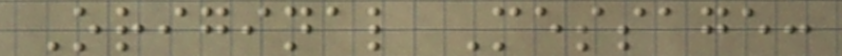Original Message:
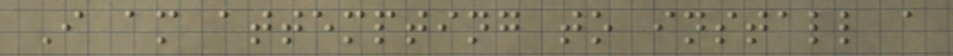I am attempting to install a
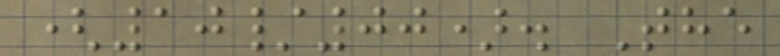(10/00). The
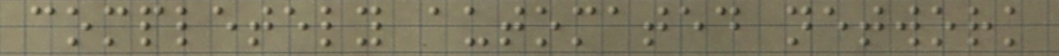completely automated network
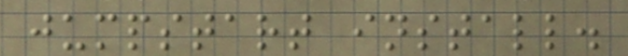jumpstart install.
